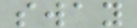sway
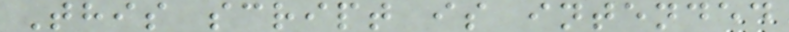This script is intended
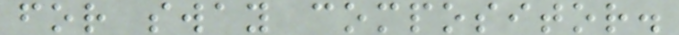for sway compositor.
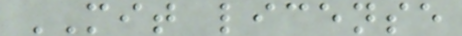MIT license
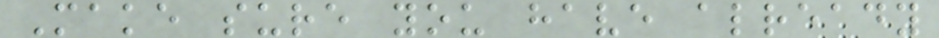Make sure you have already
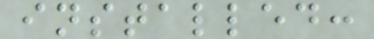installed:
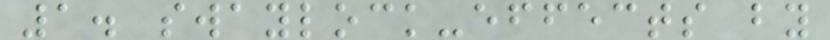1. swaylock-effects by
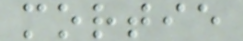mortie
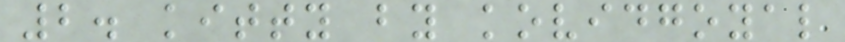2. kitty by kovidgoyal
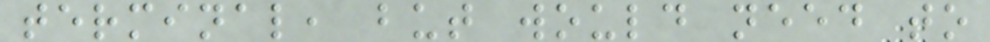terminal, but would need to
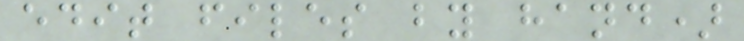edit files by hand)
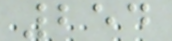254
